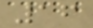16
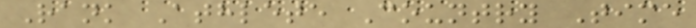Rank Athlete Country Time
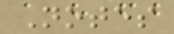Notes
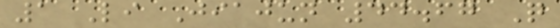1 Li Jiajun 44.67 Q
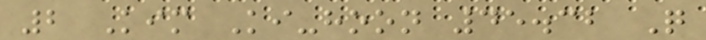2 Kim Ki-hoon 45.32 Q
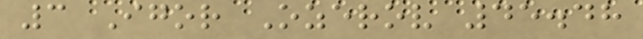3 Igor Ozerov 45.48
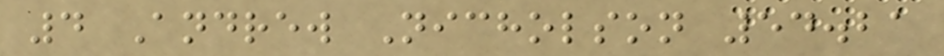4 Andrew Nicholson 54.21
